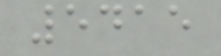5415
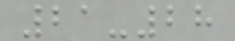21-28
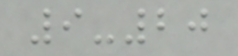9-20
